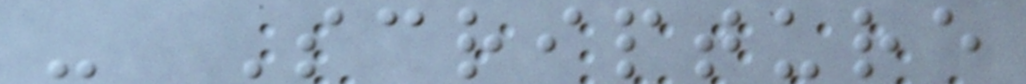- Scripture
